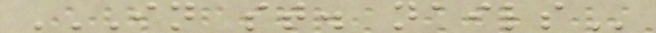IN ST. NAILS
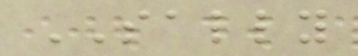SALLY
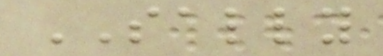SALLY
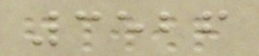3526
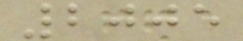2005
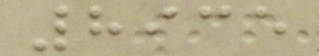8935
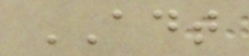ADT
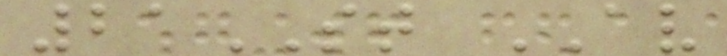21ST AV
